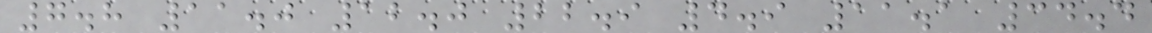7.8 11.0 12.0 22.9 4.9 11.1 34.4
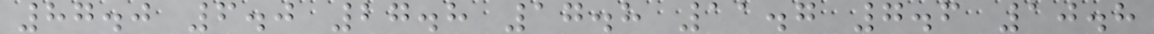87.0 6.0 27.8 17.8 11.7 7.6 10.8
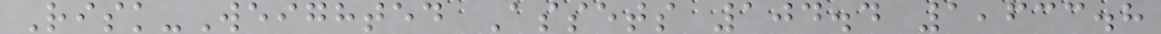Risk-Weighted Assets 104.4 1,633.8
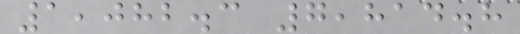1,082.3 7,814.8
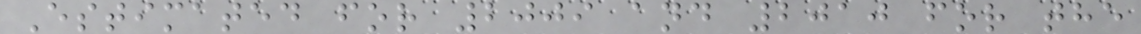Estimated for 2009 and 2010 for the
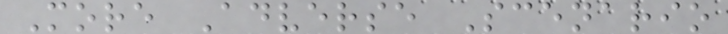More Adverse Scenario
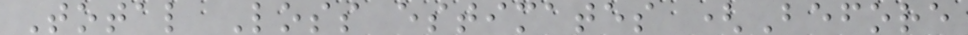Total Loss estimates (Before
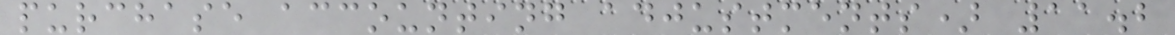purchase accounting adjustments) 11.2
